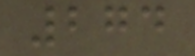274
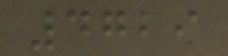4729
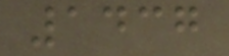1437
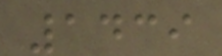1439
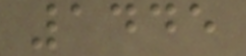1445
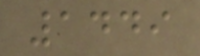1449
